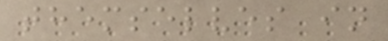themselves in
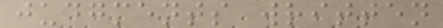judgments written
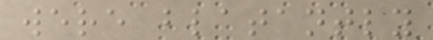were blatantly
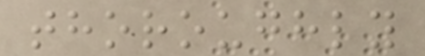thoroughly
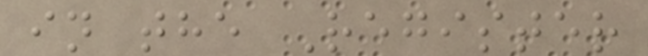in the Register
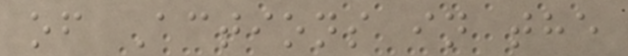of Actions in the
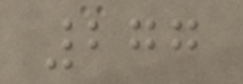277
